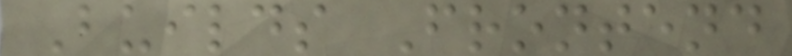Builds Frontend
